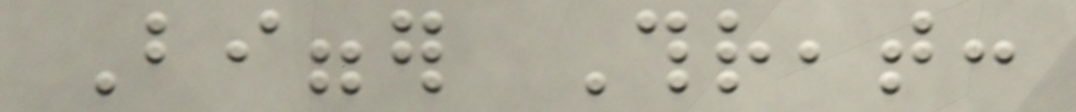Bigger Threat:
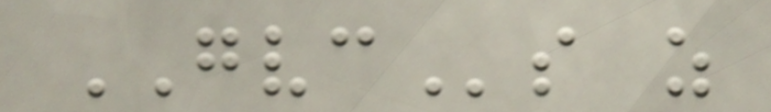GVCs as
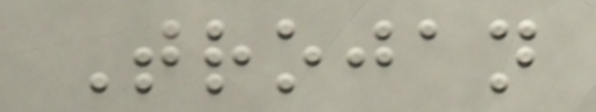Trojan
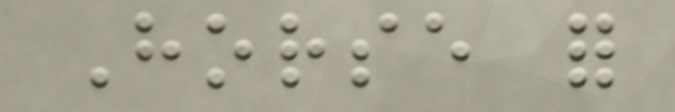Horse for
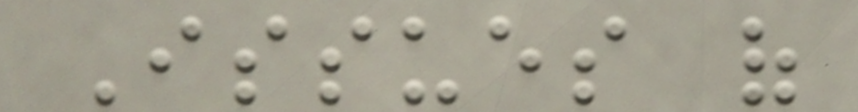Issues of
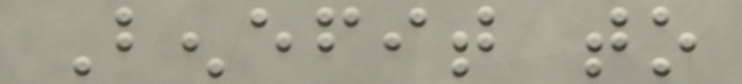Benefit to
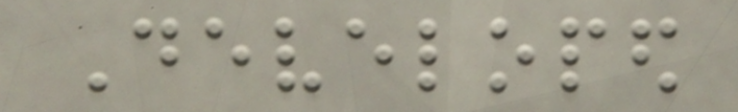Developed
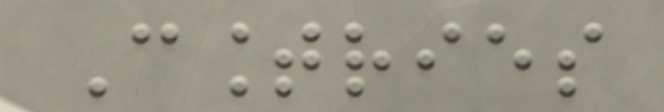Countries
